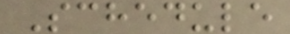Schedule
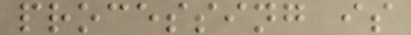processing is
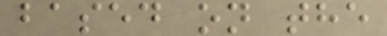based on the
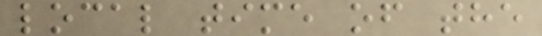local time of the
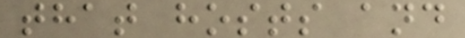that hosts and
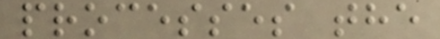processes the
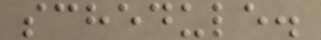schedule.
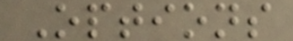Options
